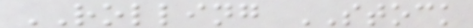ROLLING STOCK
